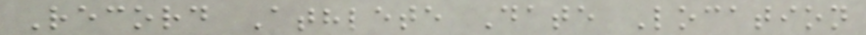Record Athlete Date Location
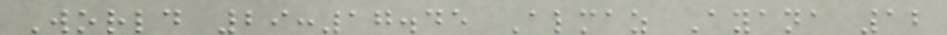World 29:17.45 Almaz Ayana 12
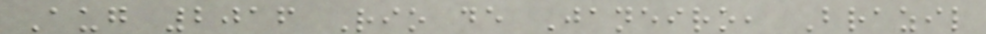Aug 2016 Rio de Janeiro, Brazil
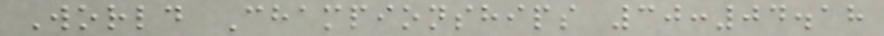World Championships 30:04.18
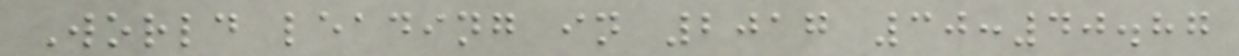World leading in 2017 30:40.87
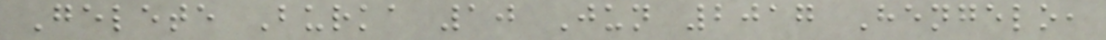Gelete Burka 10 Jun 2017 Hengelo,
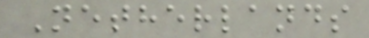Netherlands
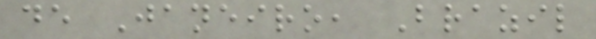de Janeiro, Brazil
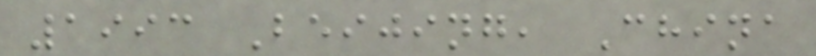1993 Beijing, China
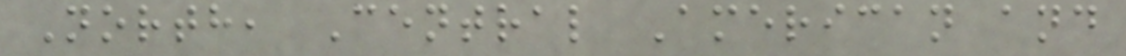North, Central American and
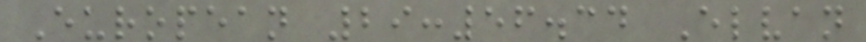European 29:56.34 Elvan
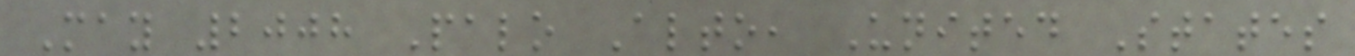May 2008 Palo Alto, United States
